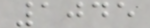1045
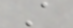A
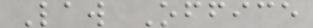Law Office
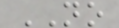NO
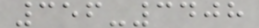356-3408
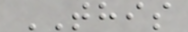THIS
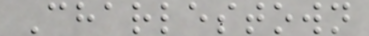Charlestown
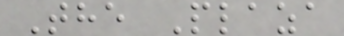The Plaza
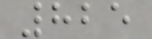825
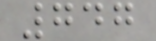747
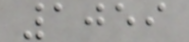1059
